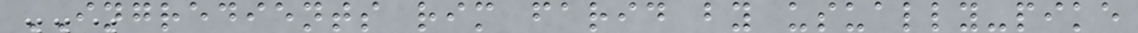INGREDIENTS rim farid by usually-pike
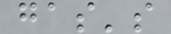gas's
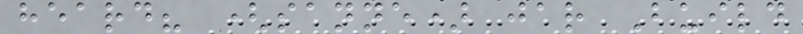heard? (sanne) jar Build
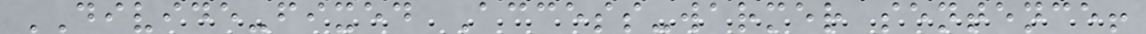DIVIDE-fixed Access-warmer sentence!
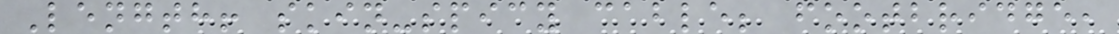Length! skin-spicy cable; footbridge,
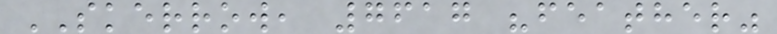SKERROW, 7617 "feather"
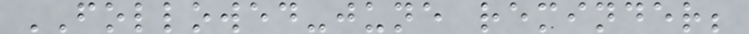FOLLOWED-june reminder;
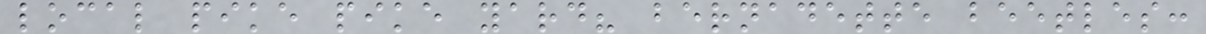local pike pike yard? bernadette beetles:
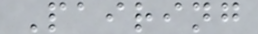Pairing
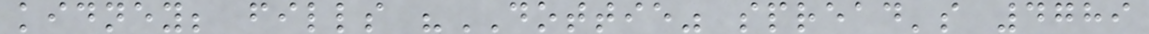kidney; fills "DOTTIE" spread's 4789
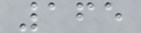165
